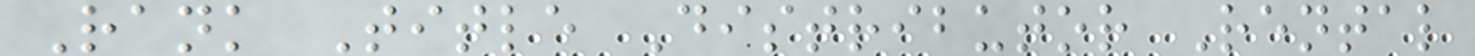Rank Title Distributor Rental
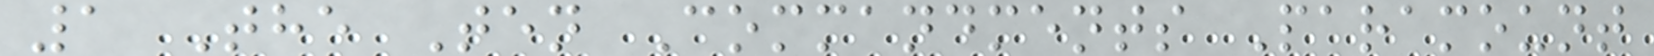1 The Ten Commandments Paramount
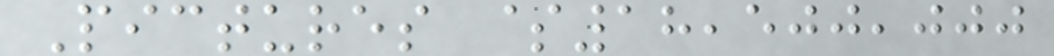Pictures $18,500,000
